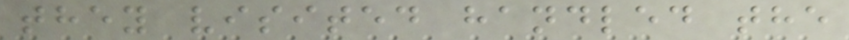they visited handled the
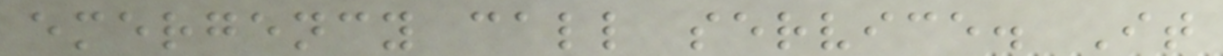emergency call service. It
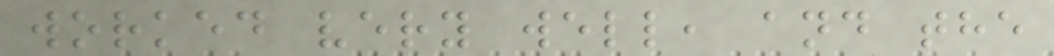worked very well, and the
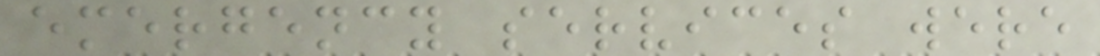emergency services were
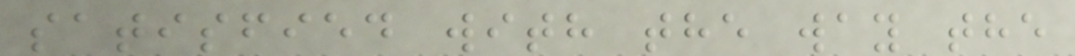satisfied with the way the
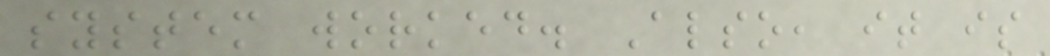system worked. Also, it is
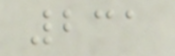231
